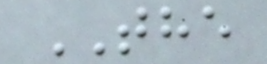THE
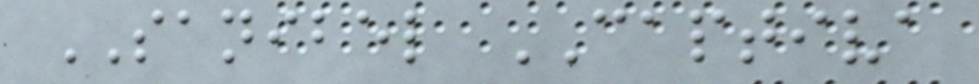SANIBEL CAPTIVA
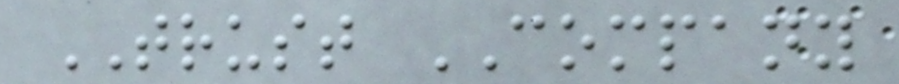TRUST COMPANY
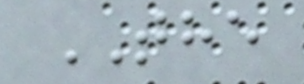THE
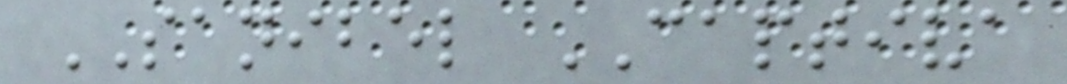SANIBEL CAPTIVA
